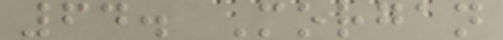64. Morgan
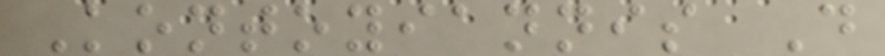Kontoyiannis D
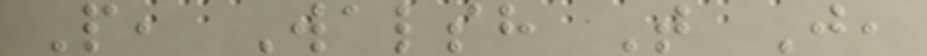P, Walsh T J,
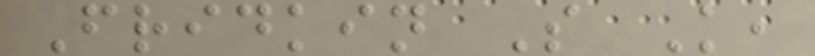Fridkin S K,
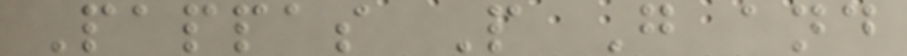Pappas P G and
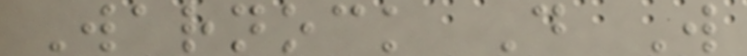Warnock D W
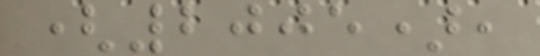(2005),
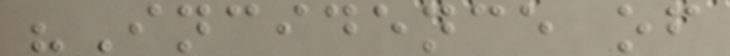"Incidence of
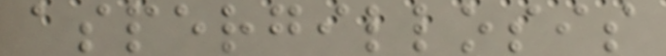aspergillosis
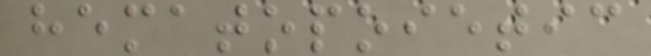hematopoietic
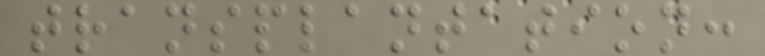transplantation:
